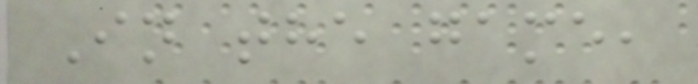In the game,
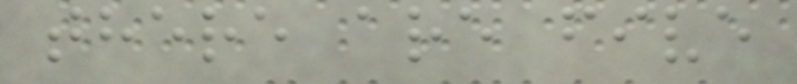there are five
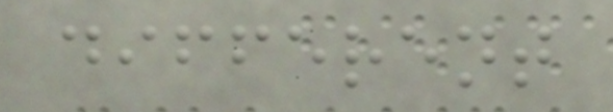different
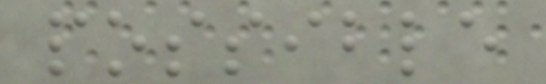possible
